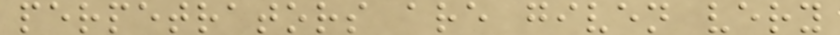perpetrators are given very
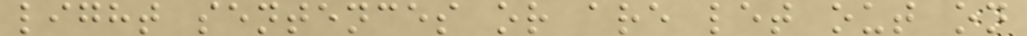light sentences or are let out on
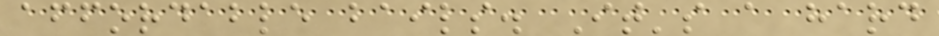affordable bails. It's a hard
